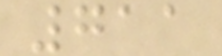711
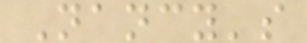Nancy's
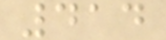414
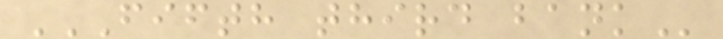FIFTH THIRD BANK
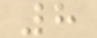8
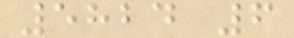5824 6
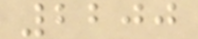2200
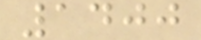1400
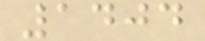1404
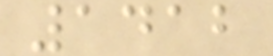1412
